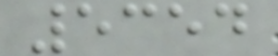5354
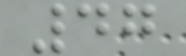47
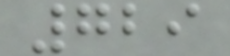729
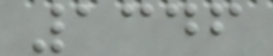1346
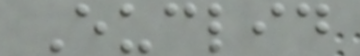Euclid
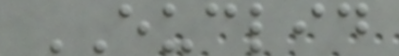EUCLID
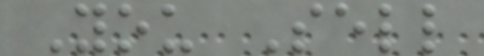You Sell
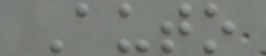Auto
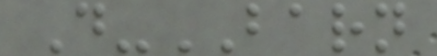D-BARN
